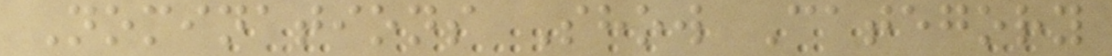Nominations Show Category
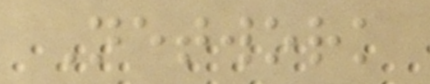Network
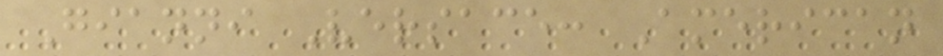Gianni Versace: American
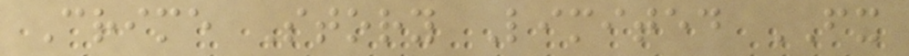Crime Story Limited FX
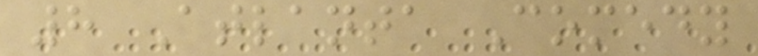8 Atlanta Comedy
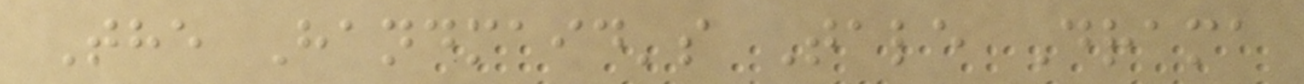The Handmaid's Tale Drama
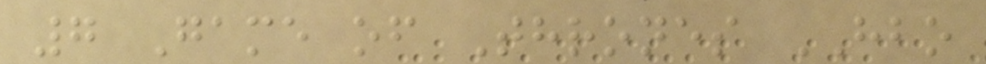7 Game of Thrones HBO
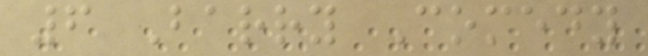6 Barry Comedy
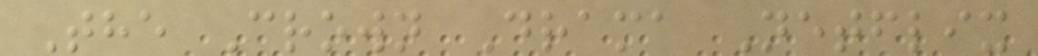The Crown Drama Netflix
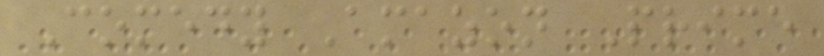Comedy Amazon Prime
